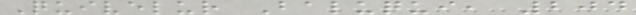Quivelur Baluqui, 204
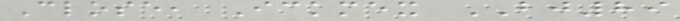Close, Ickmex BJ89
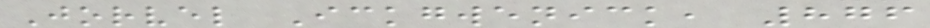Jorvel Ickgwenick, 876
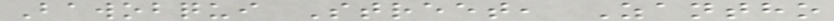Bawobqui Street, Zantho
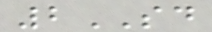2SD
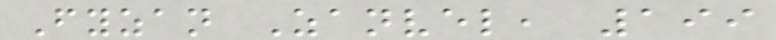Fyzan Zanvel, 199
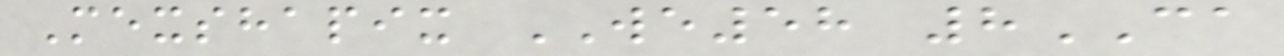Mexshapix WE58 8CA
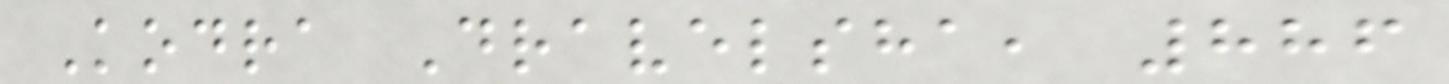Kodra Dravelsha, 886
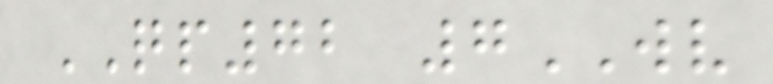QP72 7WV
